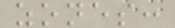zones:
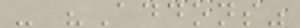- "Addons"
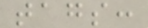tags:
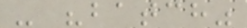- "batch"
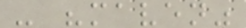- "maven"
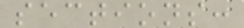sections:
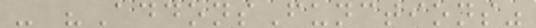- "AddonsFunctions"
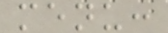menu:
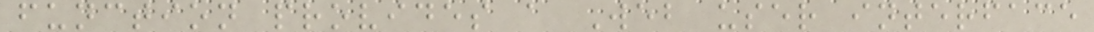function provides a Web user interface
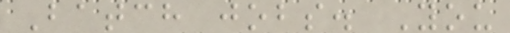Batch jobs. You
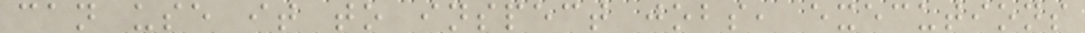can use it to inspect jobs, executions
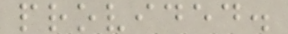provided.
